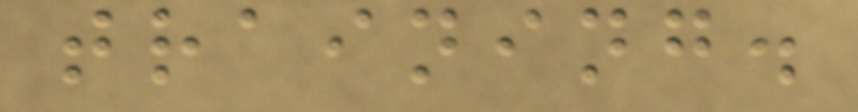training.
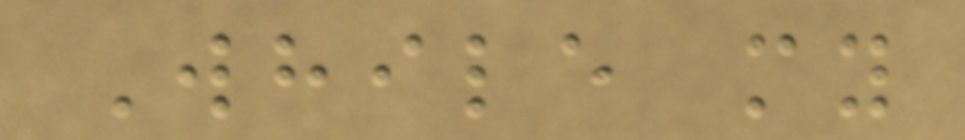While my
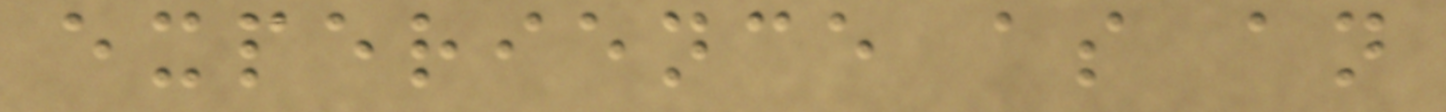experience as an
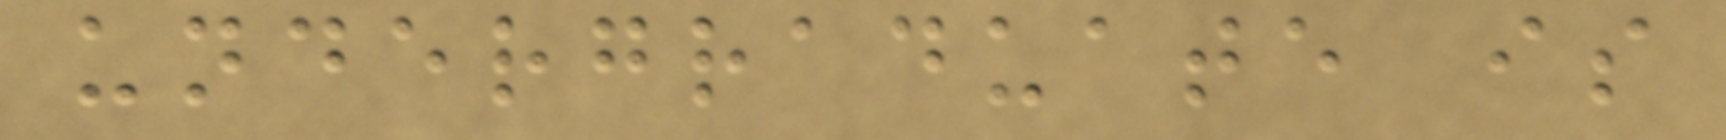undergraduate is
